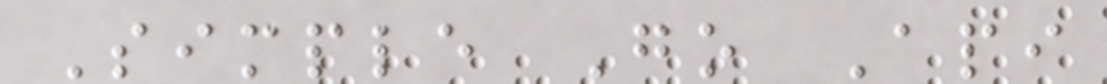Simple Go Api
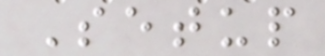Setup
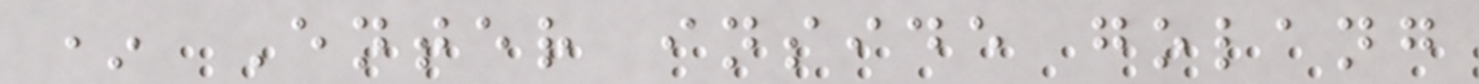* Enter inside golang
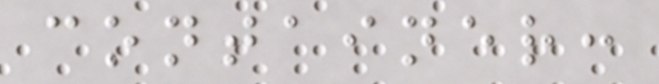container:
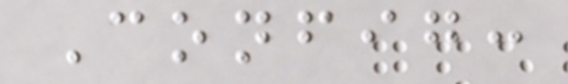Config:
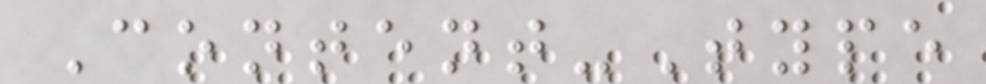Content-Type
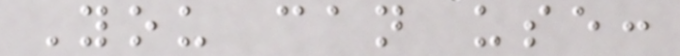You can use:
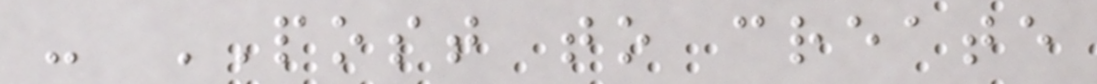- POST to create
